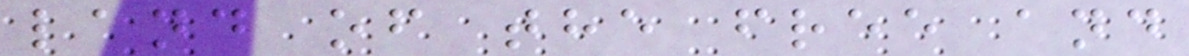land of the free and
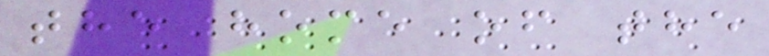the home of the
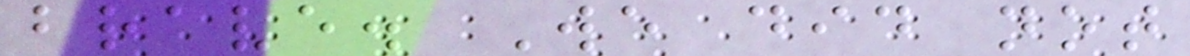brave. We did not
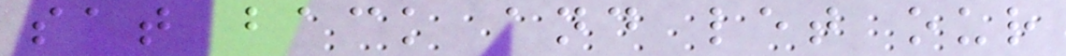sat back and let our
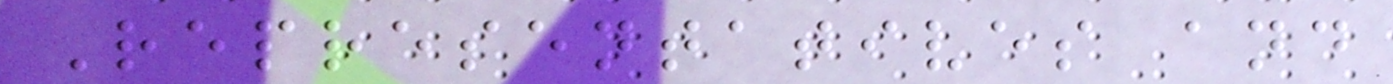Representatives and
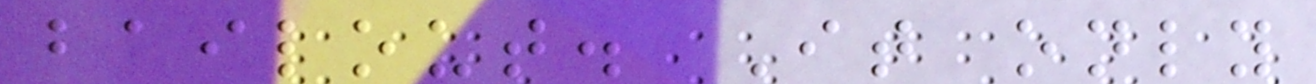bailout. It only
